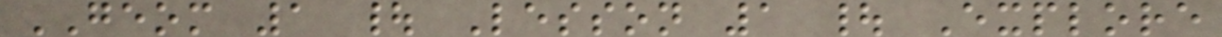GEOM 1 | Lesson 1 | Explore
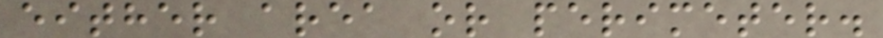either area or perimeter.
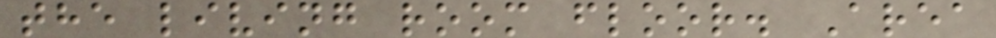the living room floor. Area
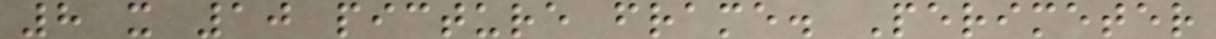8 x 10 picture frame. Perimeter
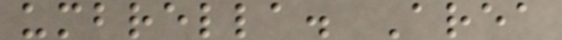umbrella. Area
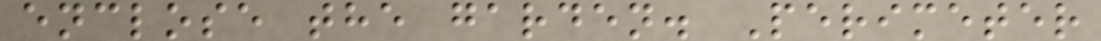enclose the garden. Perimeter
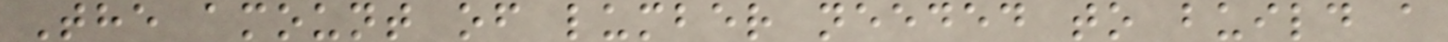The amount of lumber needed to build a
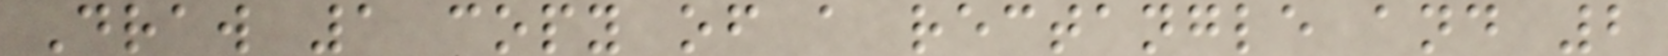Draw 1 copy of a rectangle and 2
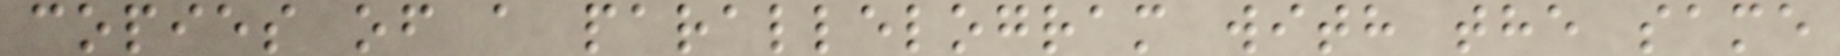copies of a parallelogram with the same
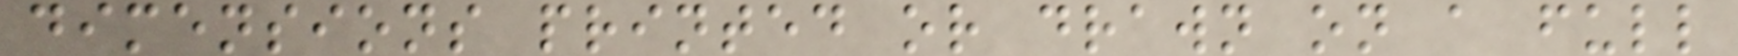dimensions printed or drawn on a full
